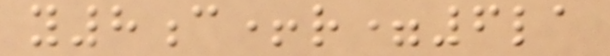y8c+r=6la
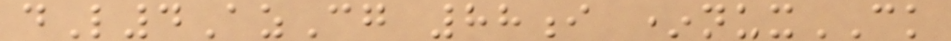dL4AzCg 88i *nuxCK
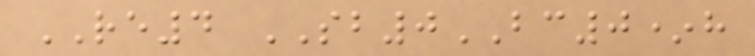RE4 SB0BC0*h
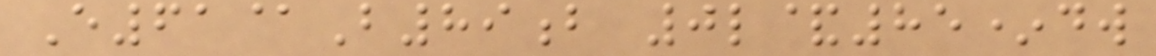E61@B89b 0l&85*dw
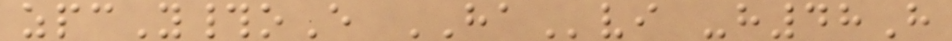zpcY#oE HAvi -h48H
